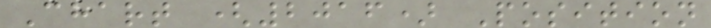Chart (2016) Position
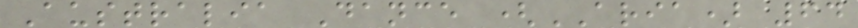Australia Dance (ARIA) 64
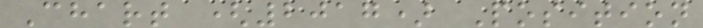Chart (2017) Position
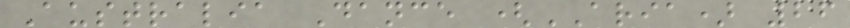Australia Dance (ARIA) 26
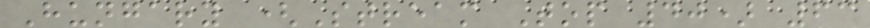Hungary (Stream Top 40) 63
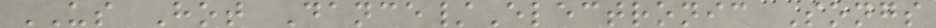US Hot Dance/Electronic Songs
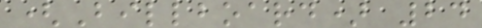(Billboard) 24
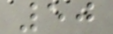50
